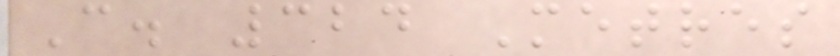C. 324 Metres
